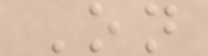On
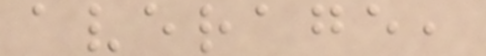average,
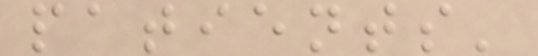patients'
